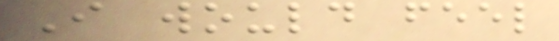I would feel
